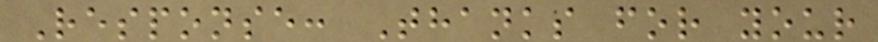Response: Thanks for your
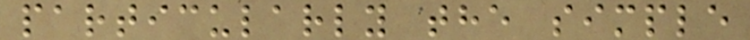particularly the simple
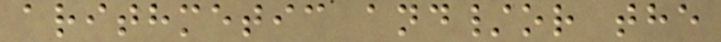arithmetic and/or the
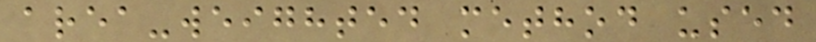area-weighted method used
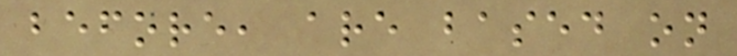before, are based on
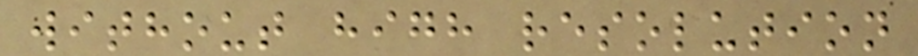without high resolution
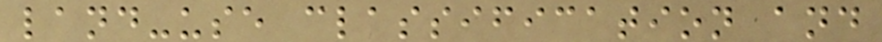land-use classification and
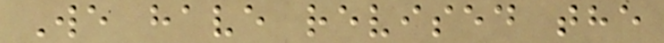We have revised the
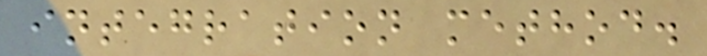integration method.
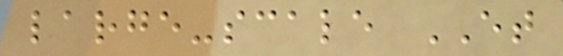large-scale ET
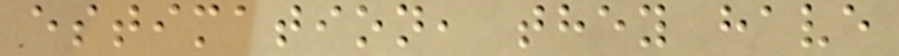estimation, they have
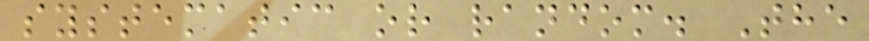systematic or random. The
